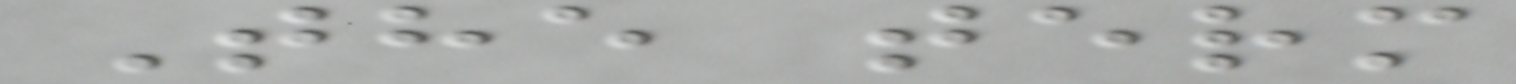The term
